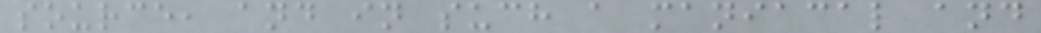source, and in such a maniacal and
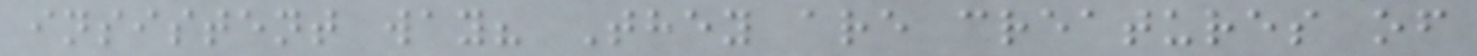insistent way? They are creatures of
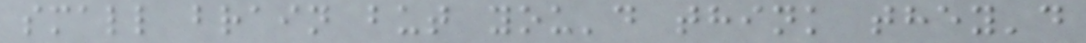small brain but you'd think they'd
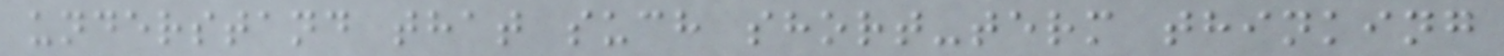understand that such short-term thinking
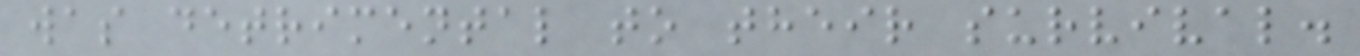was detrimental to their survival.
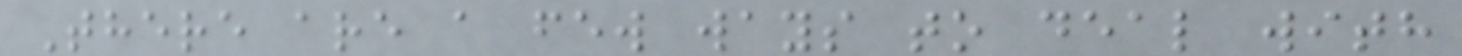There are a few ways to deal with
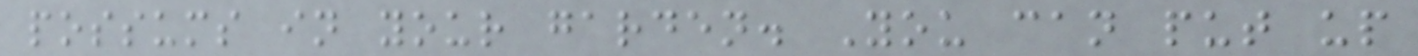possums in your garden. You can put up
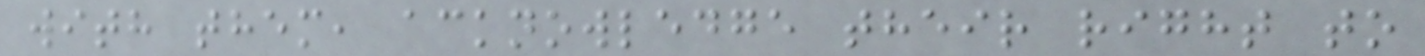with them, acknowledge their right to
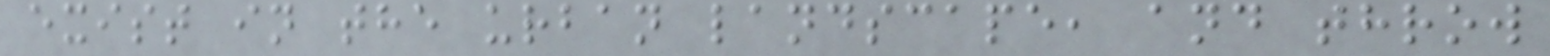exist in the urban landscape, and throw
